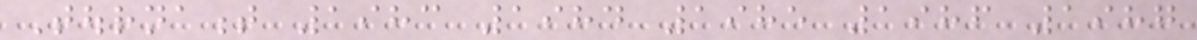Tournament 1983 1984 1985 1986 1987
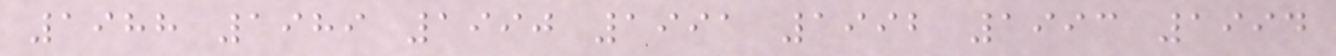1988 1989 1990 1991 1992 1993 1994
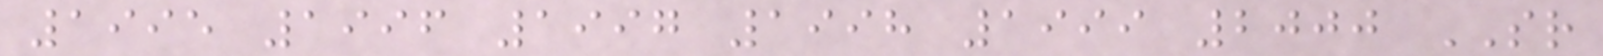1995 1996 1997 1998 1999 2000 SR
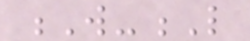W-L
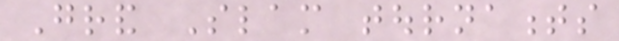Grand Slam tournaments
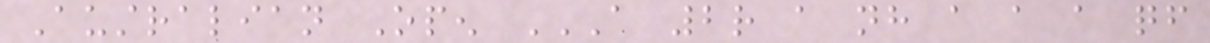Australian Open A 2R A NH A A A QF
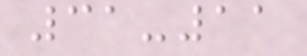31-11
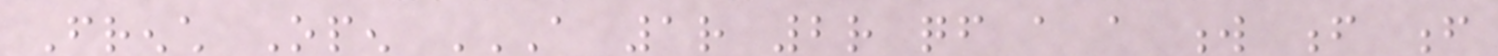French Open A 1R 2R QF A A W F F
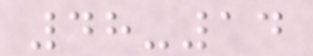48-14
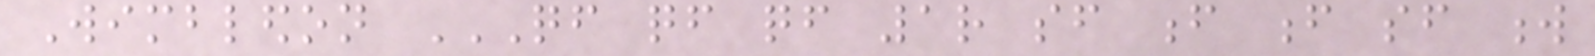Wimbledon QF QF QF 1R SF F F SF W
